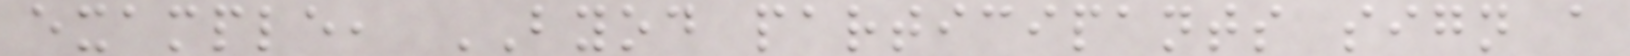example, BYOD participants sign a
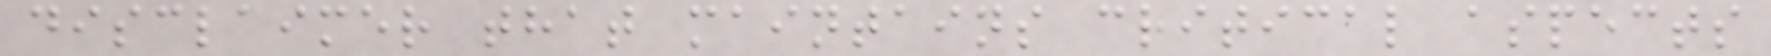disclaimer that maintains critical aspects
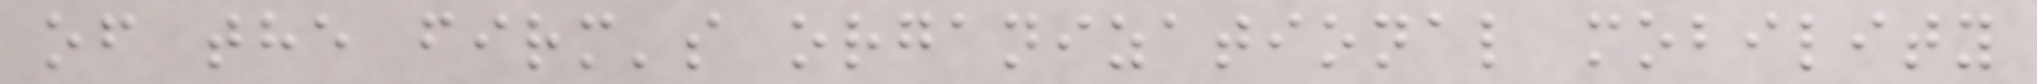of the firm's organizational mobility
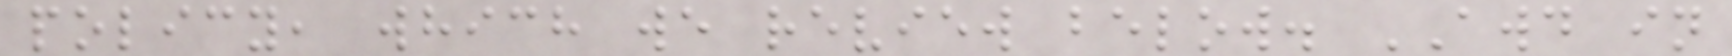policy, which we review below. AWD in
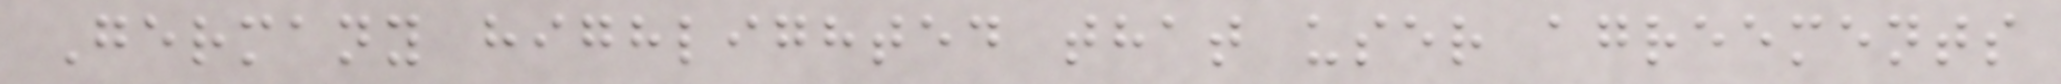Germany highlighted that user agreements
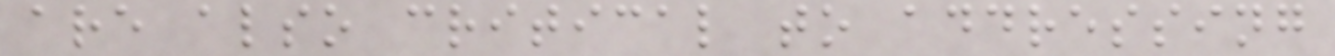are also critical to addressing
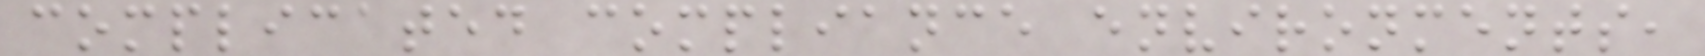complicated compliance environments,
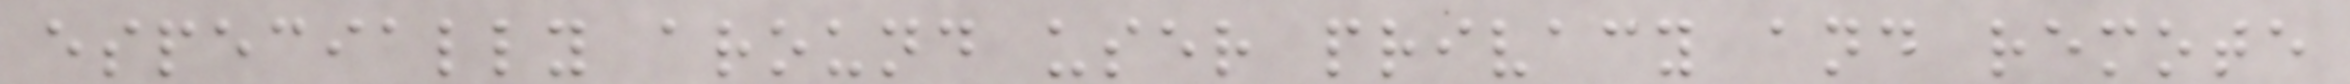especially around user privacy and remote
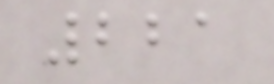221
